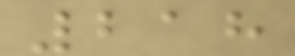218
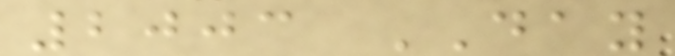2003 DAY
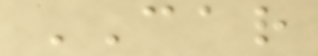CAR
